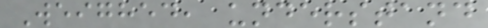Weighed, understand
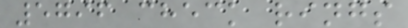5796 check rings
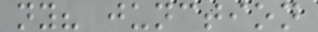ny? junction
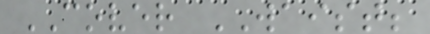COVER WAIST;
